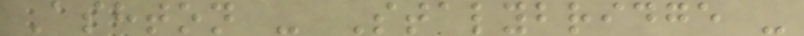Ashton - Stalybridge -
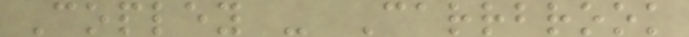Copley - Carrbrook
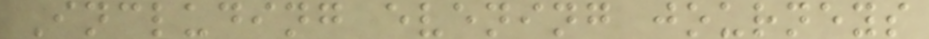Including evening journeys
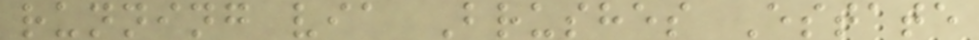running via Brushes Estate
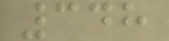348
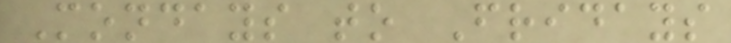Mondays to Fridays
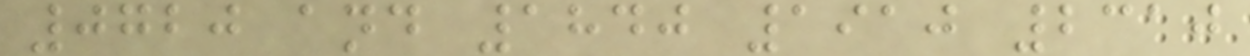0720 and 1840 1910 2310
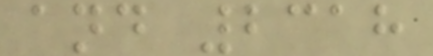and 2318
